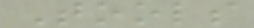Tools
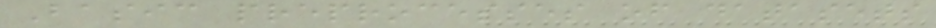Basic preprocesses of datasets
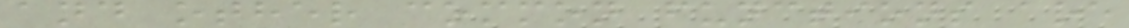and other common functions are
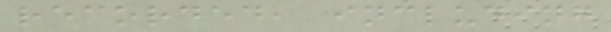recorded, including
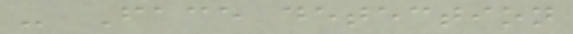- Face detection
